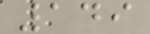149
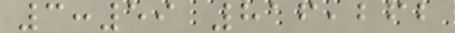3:59 816,262
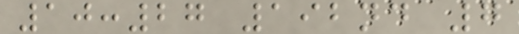10:27 192nd 7
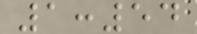1:54
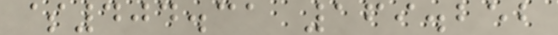$404.31 169.252
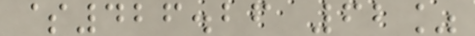$426.26 62%
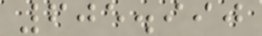605.990
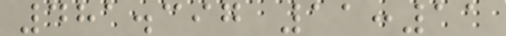481.397 11:11
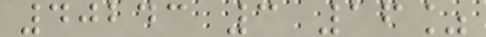40243 3 16%
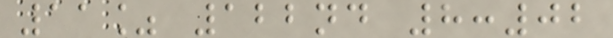11% 122nd 8:02
